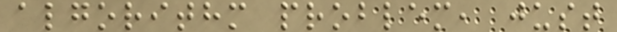algorithm problem, just
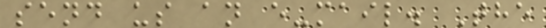send us an e-mail. The
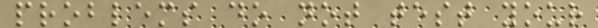problems do not test your
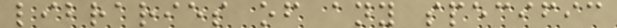libraries of any specific
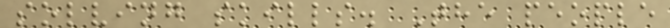solving skills. The people
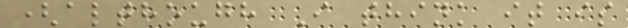(although I think it is
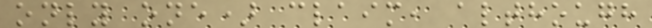only one) claim, although
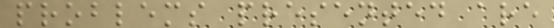problems presented are
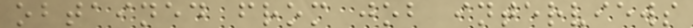obtained from job interviews
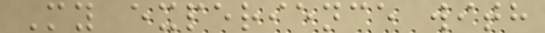My experience with
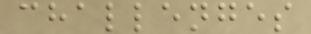challenges
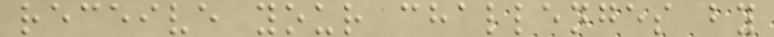receive your challenges by
